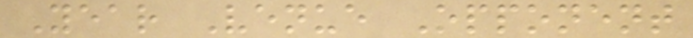Year Venue Opponent
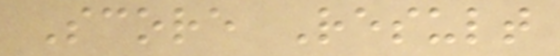Score Result
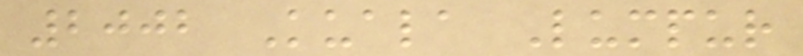2002 Kuala Lumpur
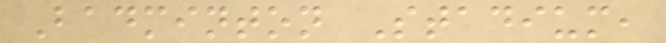Badminton Stadium,
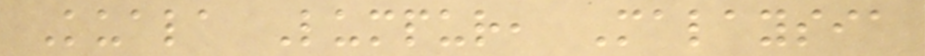Kuala Lumpur, Malaysia
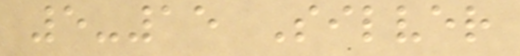5-15 Silver
